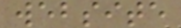website
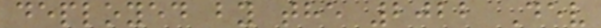deployed by the 2022 Dev
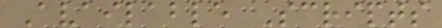Available Scripts
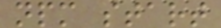npm start
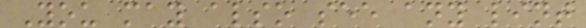You may also see any lint
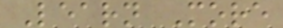Learn More
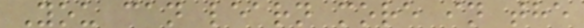You can learn more in the
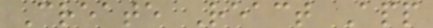Create React App
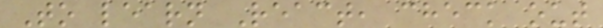To learn React, check out
